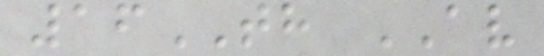16TH AV
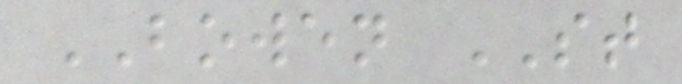BOWEN ST
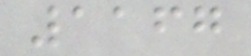1167
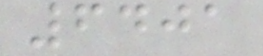6401
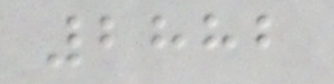2882
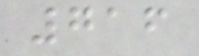716
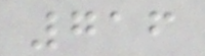716
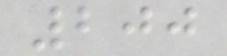200
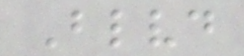Blvd
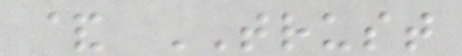& TRUST
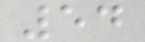54
